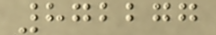872277
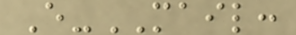E-MAIL:
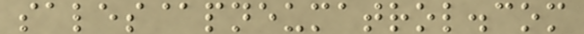sales@pneumatrol.com
